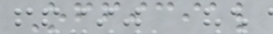Official
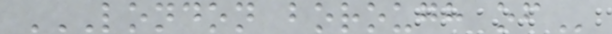LONDON BOROUGH OF
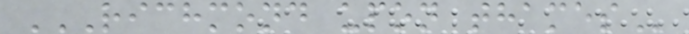RICHMOND UPON THAMES
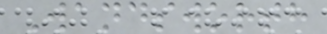Wandsworth
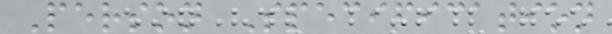Person Specification
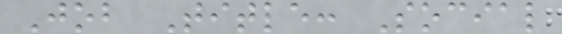Job Title: Social
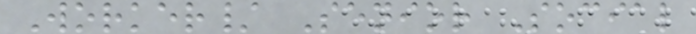Worker/ Senior Social
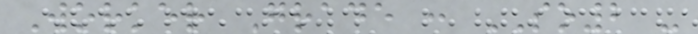Worker Grade : SO2 -
